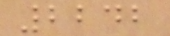2242
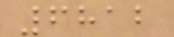6812
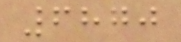6870
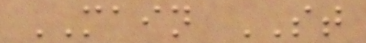MAIN ST
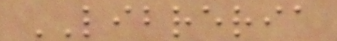LIBRERIA
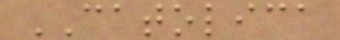CATOLICA
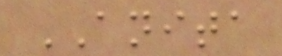ANITA
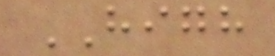HIGH
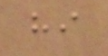hi
